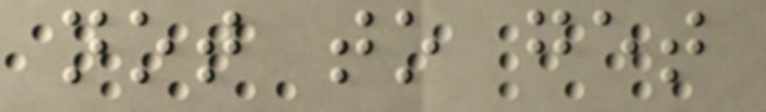not to get
